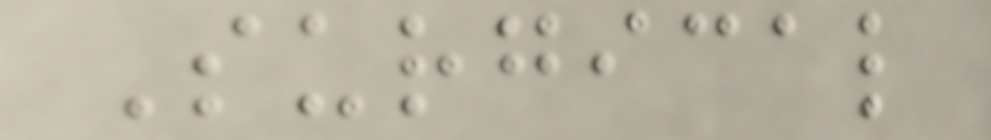Surgical
